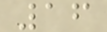16
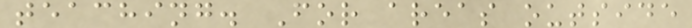teaching. For areas outside
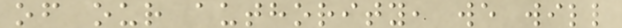of our authority, we will
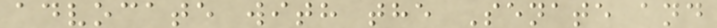advocate with the Senate and
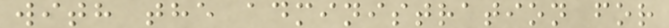with the administration for
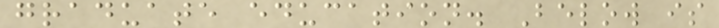graduate education. Below is
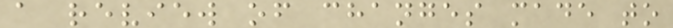a review of changes made to
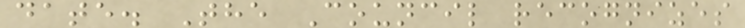date. The Council recognizes
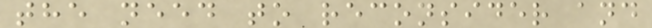the need to reconsider and
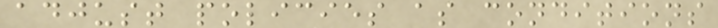adjust policies as conditions
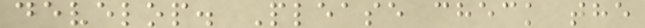develop. Please check the
